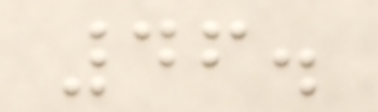46.
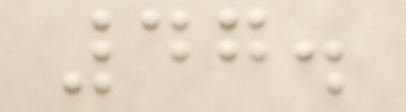47.
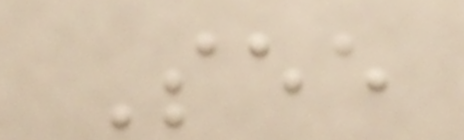See
